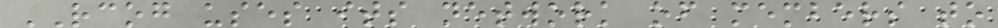RCOG uses its network of members to
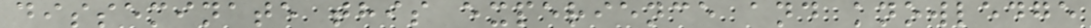disseminate this experience and knowledge
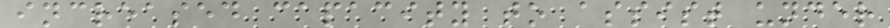increased capacity to assist under
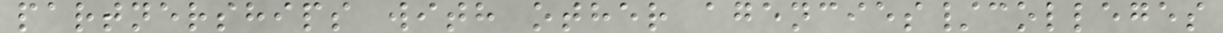partnerships with other agencies/colleges
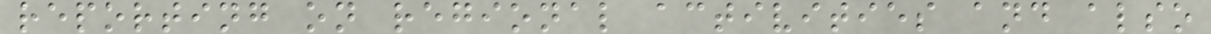reporting on regional activities and also
